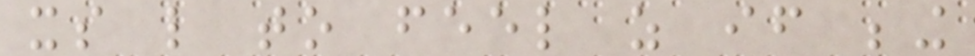its like to feel as if being
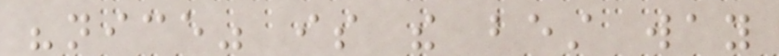"nice" is the best way
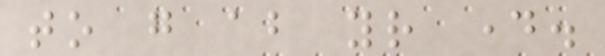to go about your day.
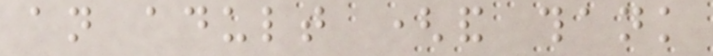an adult (and thank
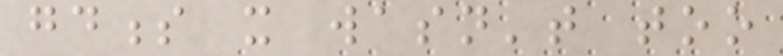goodness it wasn't too
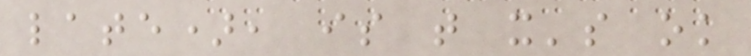late), is that it's ok
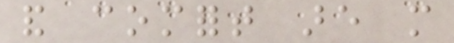and comfort are more
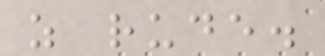as rude.
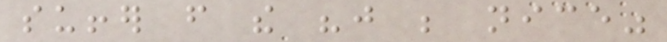suffer from the "just be nice"
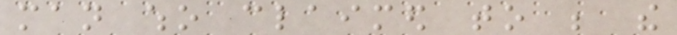man who claimed to be the
